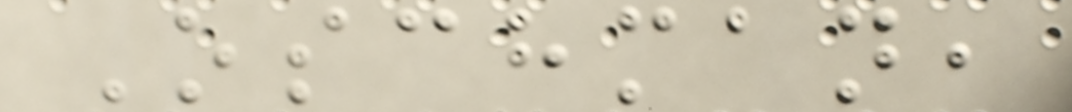Oschman,
